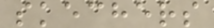skechers
